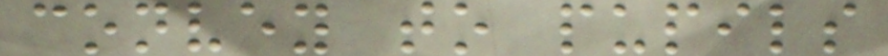convey to pupils
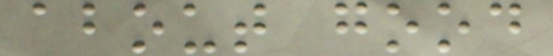about good
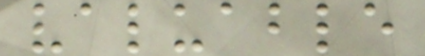valuable
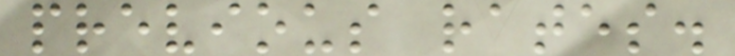previous rates.
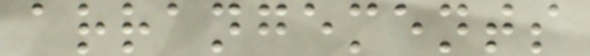arrangements
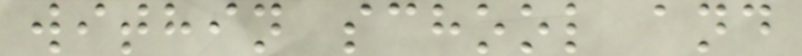within school and
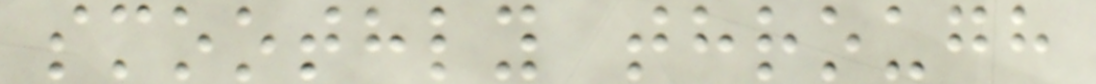smoothly through
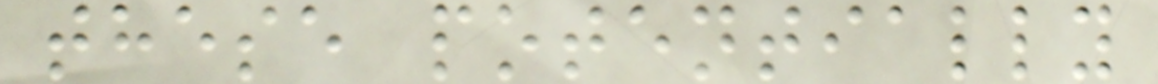these potentially
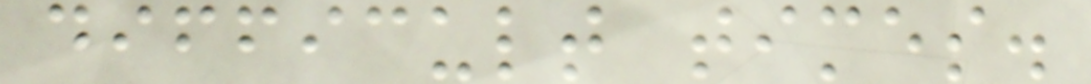difficult times.
